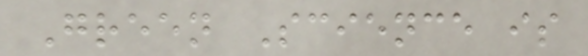Green Science is
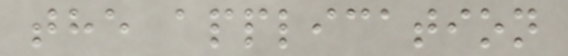the application
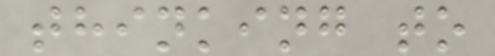thinking to
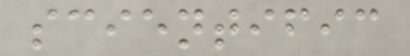scientific
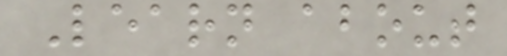Learn about
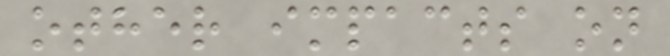other impacts on
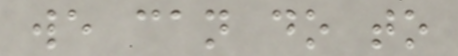we can do to
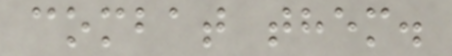combat them.
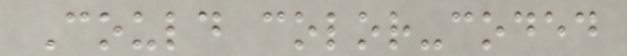Could color-coded
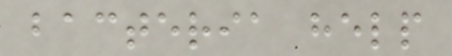bacteria help
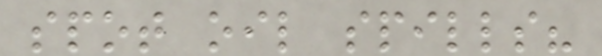spot oil spills?
